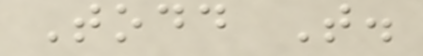Todd T.
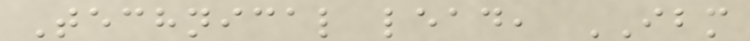Technical lead, IBM
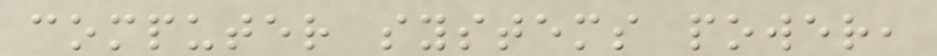computer systems power,
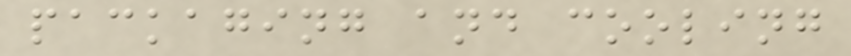packaging and cooling
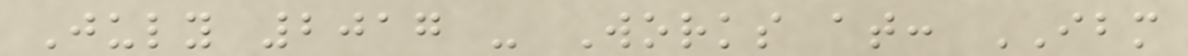July 2017 - Works at: IBM
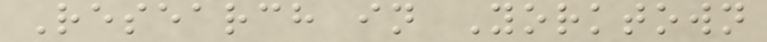Research in Yorktown
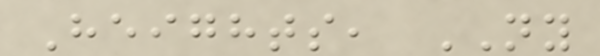Heights, NY
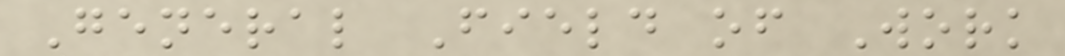General Field of Work
